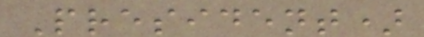President)
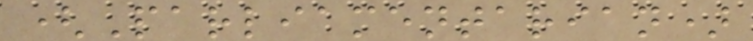(Parliamentarian)
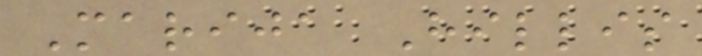Marija Hillis
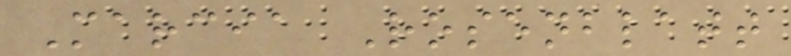Marcia Rosenblatt
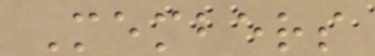Members
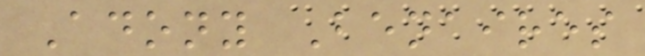Adony Benaires
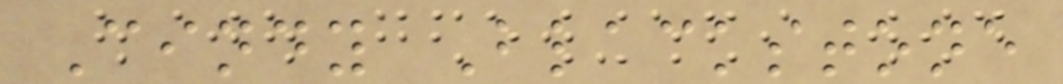Cindy Blackstone
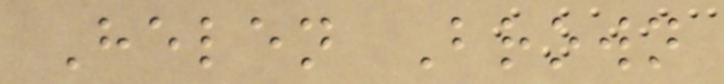Helen Brown
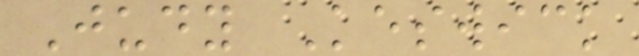Judy Keswick
